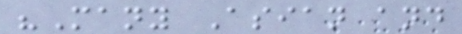"Many Asian and
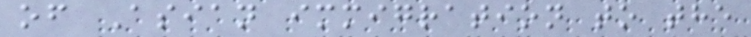of Asian immigration to the
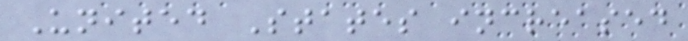United States increased
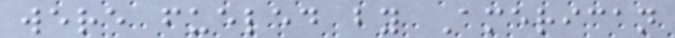were fueled by American
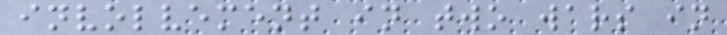involvement in two wars in
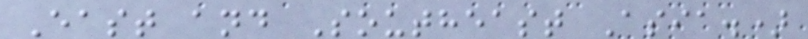East and Southeast Asia.)
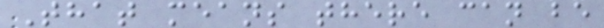That means there can be
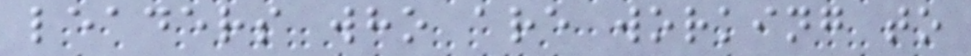leaders who are working to
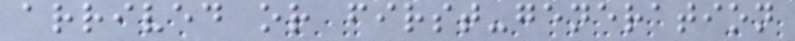arrived or first-generation
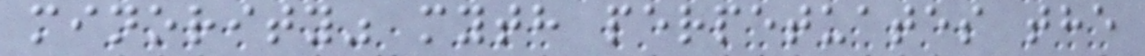minority" myth perpetuates the
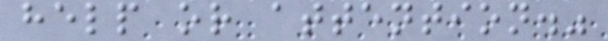help or attention."
